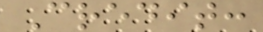Credit:
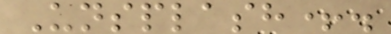Unsplash+.
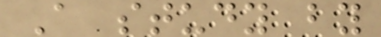A study by
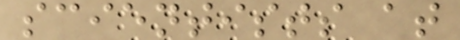scientists at
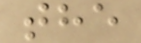the
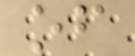of
